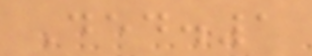Ded.1
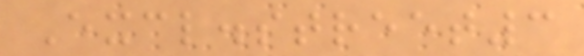Excl.street3
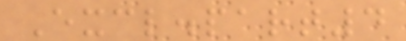Excl.part4
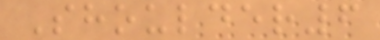Shoulder6
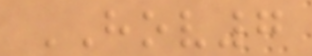HOV7
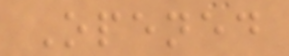Opened
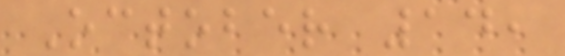October 14,
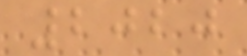2020
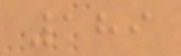189
